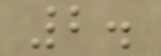2.
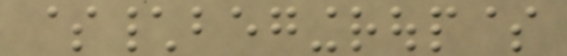$\begingroup$
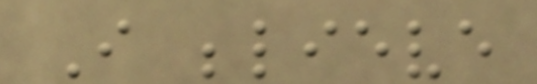I believe
